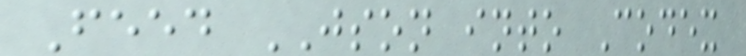Feed JSON into Codex
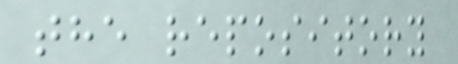the repository
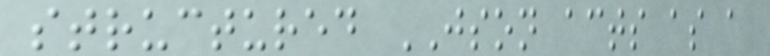structured JSON acts as a
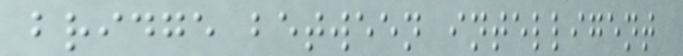bridge between intelligent
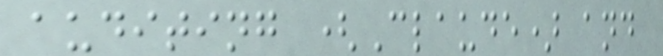auditing (Claude) and
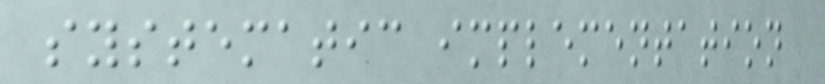systematic implementation
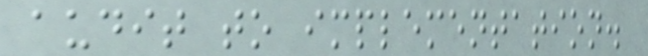audit to implementation.
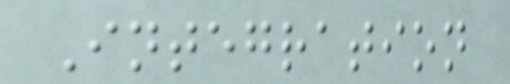Integration
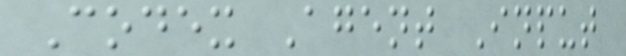Codex Agent Input
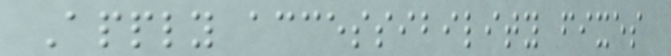Apply accessibility fixes
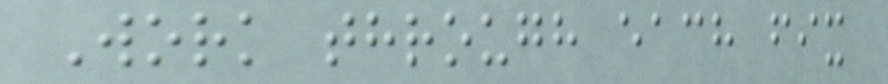Work through each fix
